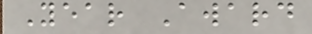Year Award
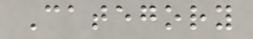Category
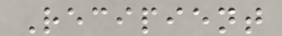Recipient
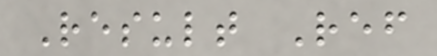Result Ref
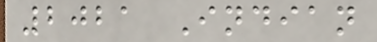2021 Indian
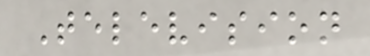Television
